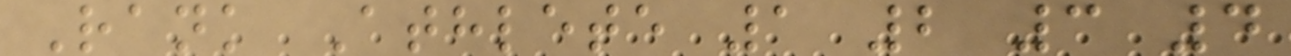Rank Athlete 1 2 3 4
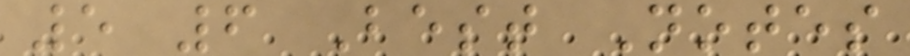5 6 Best Notes
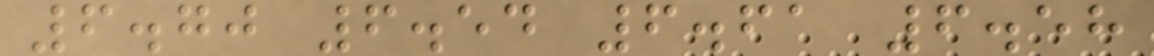6.70 6.54 6.61 6.58
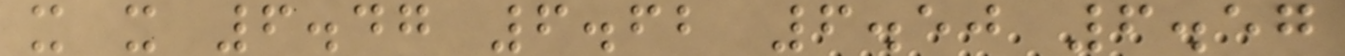x x 6.47 6.62 6.50 6.57
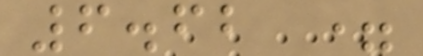6.62 =
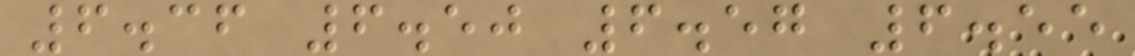6.36 6.50 6.57 6.55
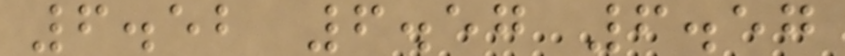6.52 6.57 6.57
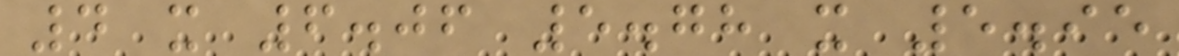4 x 6.06 5.78 x 5.95
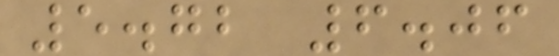5.72 6.06
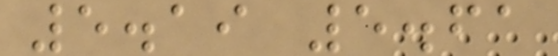5.19 5.61
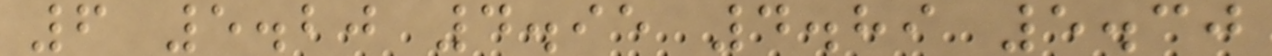6 5.20 4.95 4.89 5.30
